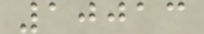10013
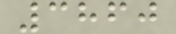3860
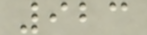923
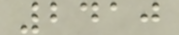2410
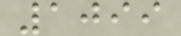1099
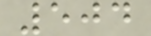504
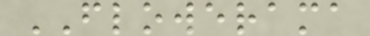FLOWERAMA
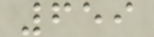659
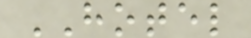HOTEL
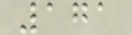171
